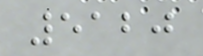5120
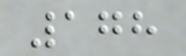178
